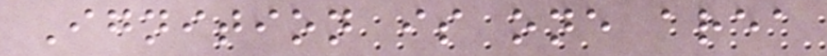Ignition is one area
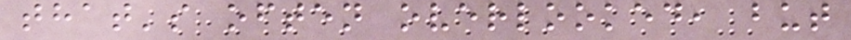that's often overlooked, but
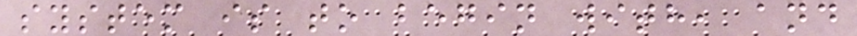system is to begin with, and
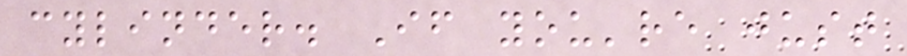cylinder. If you're just
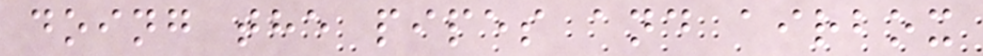doing the pipes and airbox
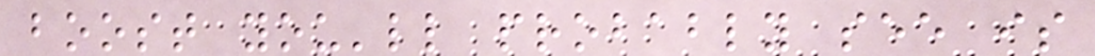boost you'll probably see is
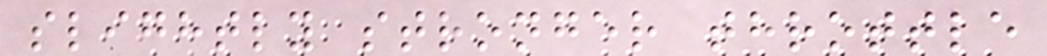slightly stronger throttle
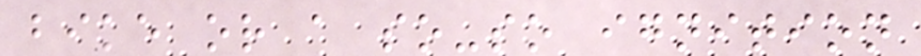bike or a so-so ignition
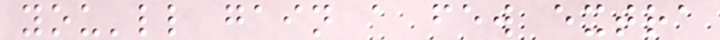you'll gain a few extra
